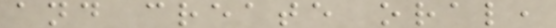and create oral,
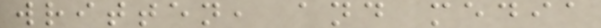written, and media
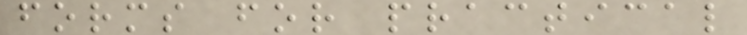forms for practical
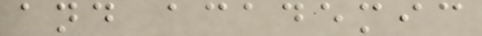and academic
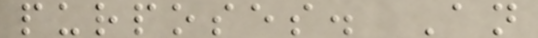purposes. An
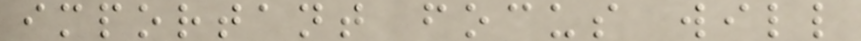important focus will
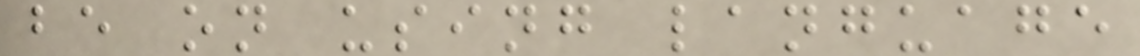be on using language
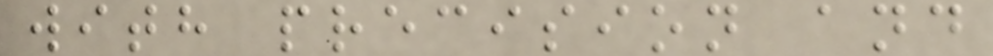with precision and
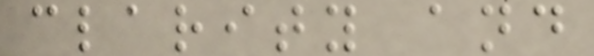clarity and
